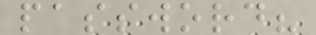password?
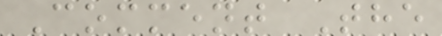Comment The
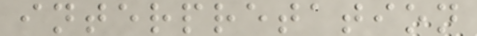interpretation
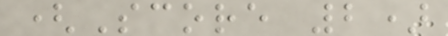(Score 2)
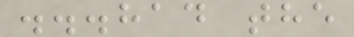...had the
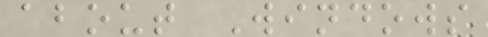about Windows
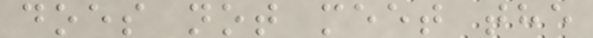does not meet the
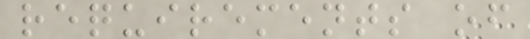requirements of
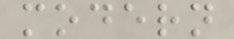modern
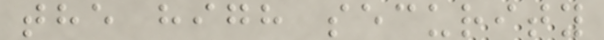the high security
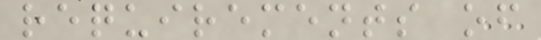requirements of
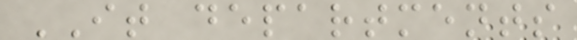IT departments
